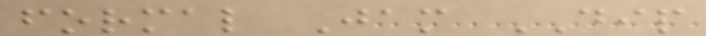formal Jam DIP
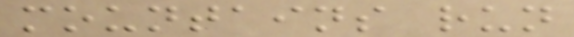mountains run
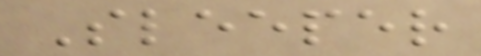Sleeper
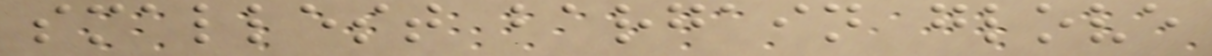smallest bargain glove
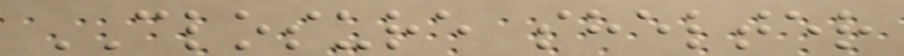CLOSURE shelter
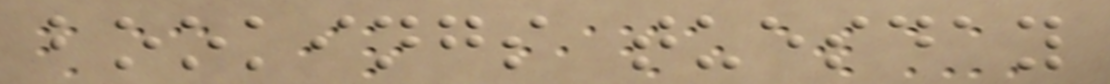bookings tuesday
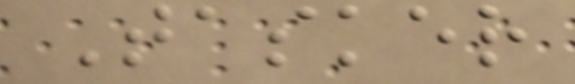Tasker
